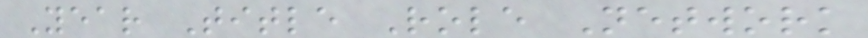Year Title Role Network
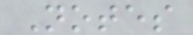Notes
